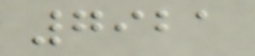7921
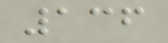136
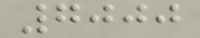7000
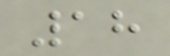18
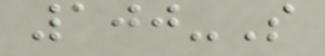100-S
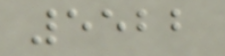5522
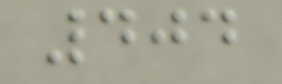404
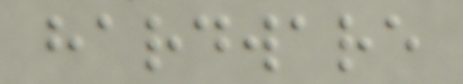hardware
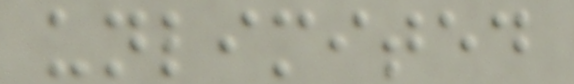unlimited
